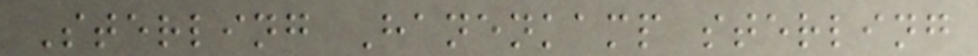Sterling Hanenkamp sterling
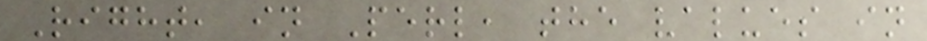Right, in Perl, the values in
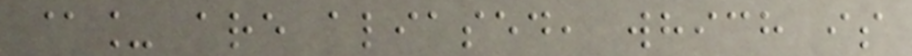@_ are aliased, which is
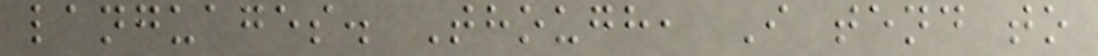languages. Though, I tend to
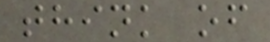think of
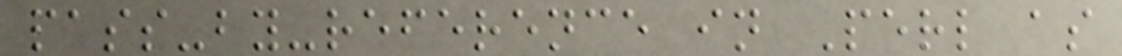pass-by-reference in Perl as
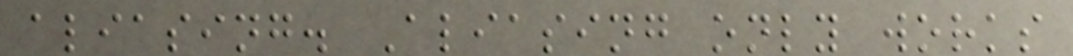aliasing. Aliasing only works
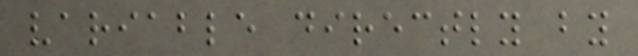variable directly by
